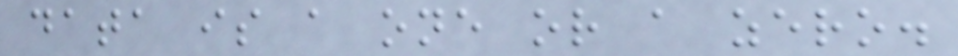data is a one or a zero.
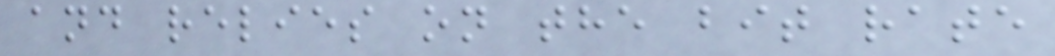and relies on the bit rate
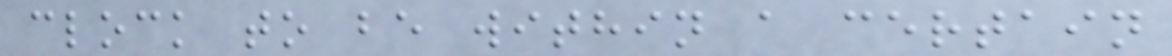clock to be within a certain
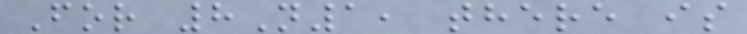For 8N1, there is
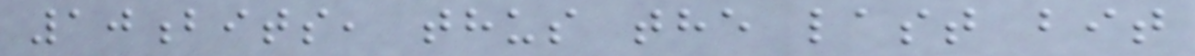10bits, thus the last bit
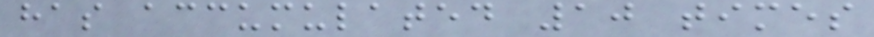has accumulated 10 times
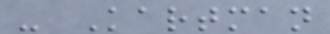- Kartman
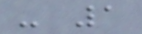- 1
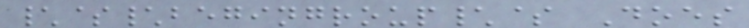\$\begingroup\$ Does
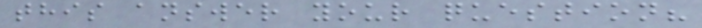this answer your question?
